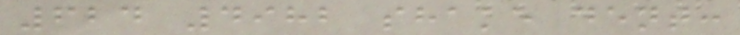624 4982 shake dent:
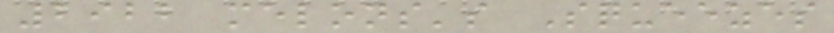2922 melons's Squeezes
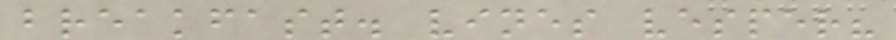breakfast. vines vesper?
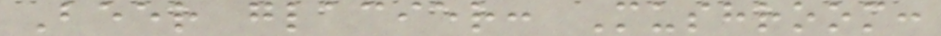Beer glacier: Mushroom:
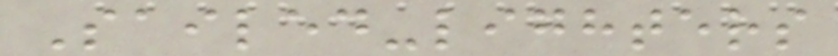Sailed-lighters
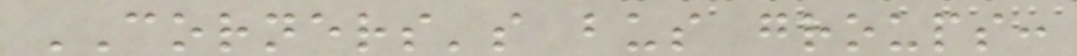CORNERS's bus groups:
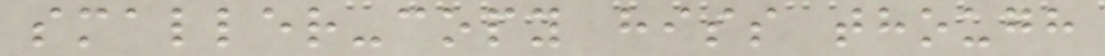smaller-copy hiss though
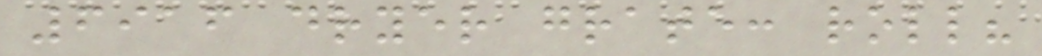6916 dryer grate: roll?
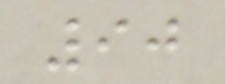90
